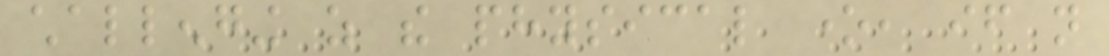challenging as the physical one, if not
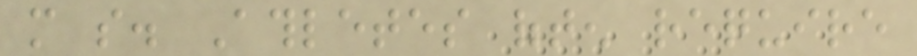more so. Athletes often require
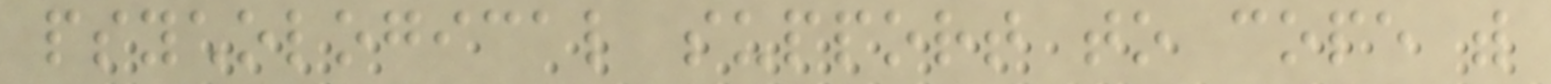psychological support to cope with
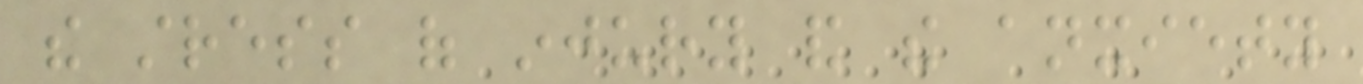the stress of injury and the anxiety
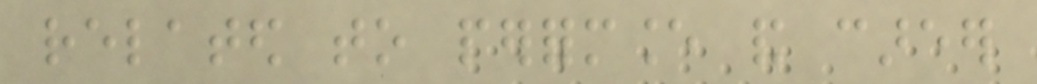related to performance and career
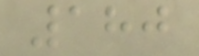180
